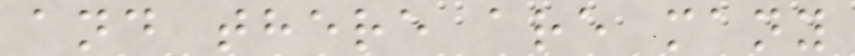and there are many
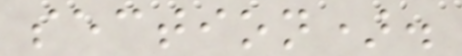section).
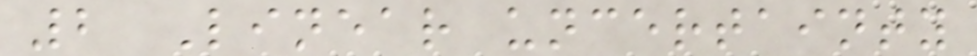2 Linear uncertainty
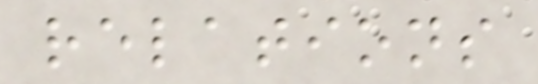relations
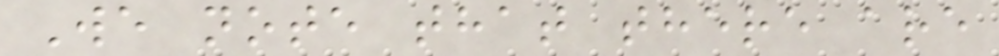We note that there are
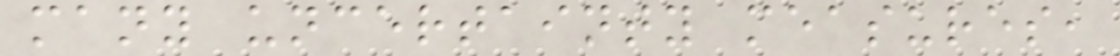many uncertainty measures,
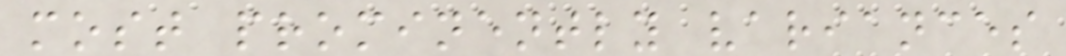most prominently variances
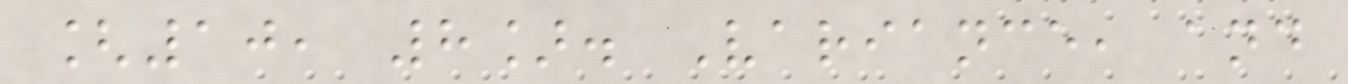[10, 8]. Variance, and
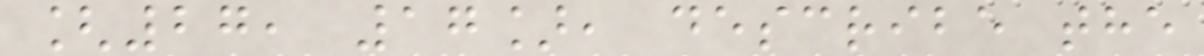[27, 17], describe the
